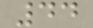44
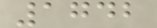1742
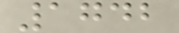1742
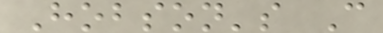Hobson's C
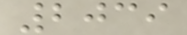2039
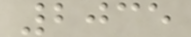2035
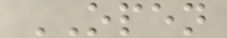OPEN
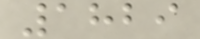1829
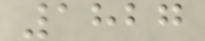1827
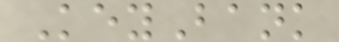KeyBank
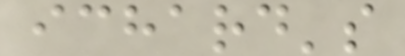ichard's
